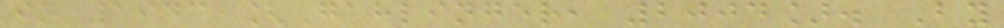in 1943 [Gahlinger, 2004]. By
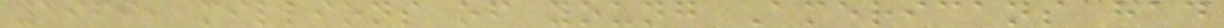1969, millions of young Americans had
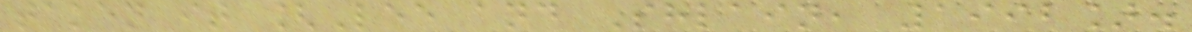taken it [Lee and Shlain, 1992].
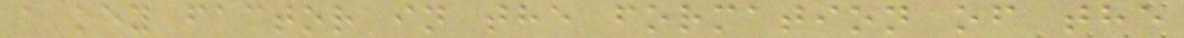a key factor in the formation of the
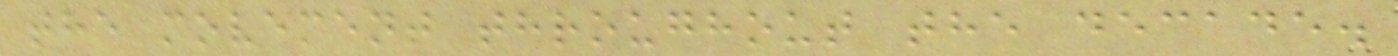the movement throughout the decade.
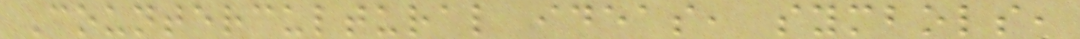Countercultural ideas, symbols,
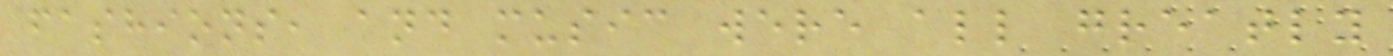fashions, and music were all greatly
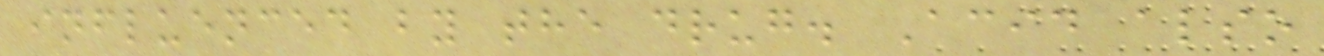influenced by the drug. Acid also
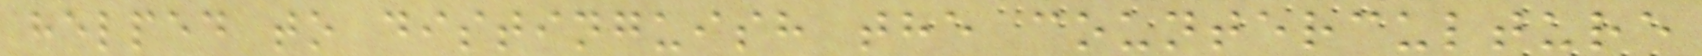helped to distinguish the counterculture
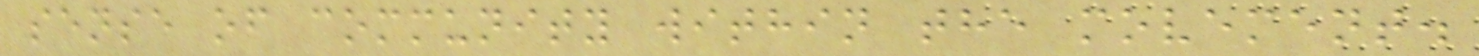sense of community within the movement.
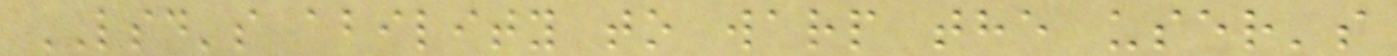LSD's ability to warp the user's
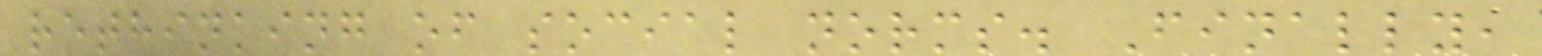rethinking of social norms. Finally,
